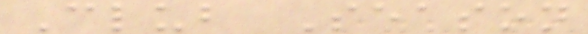Club Season
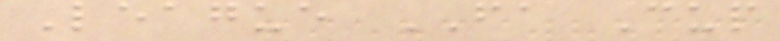League FA Cup
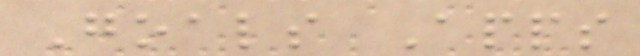Goals Apps
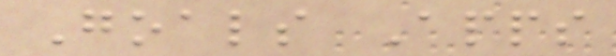Goals Apps
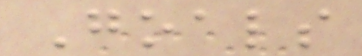Goals
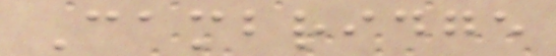Cambridge
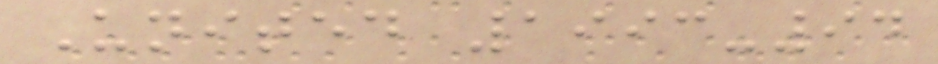United 1993-94
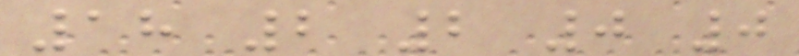18 2 2 0 0
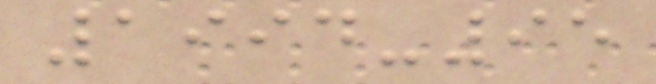1994-95
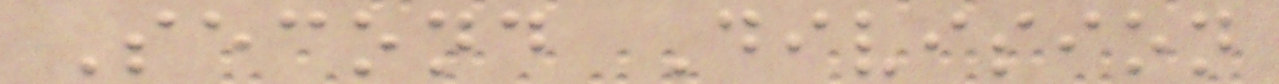Second Division
